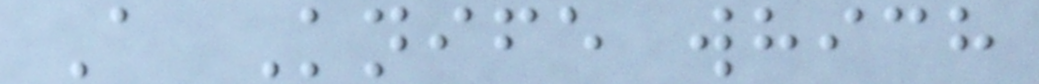A Knife which
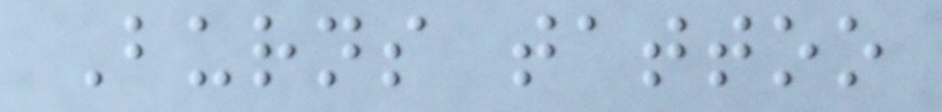Burns tattoo
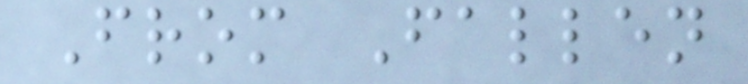From Fallen
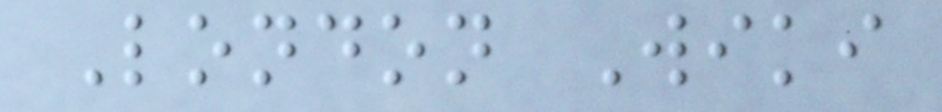London Wiki
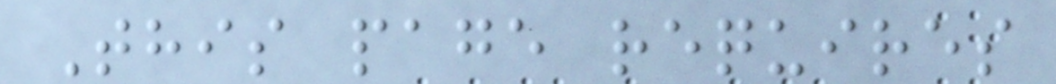This page requires
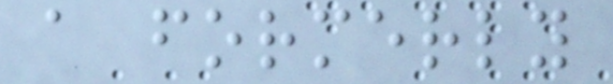a formerly
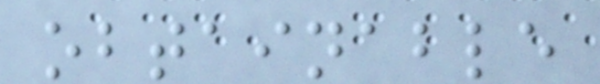obtainable
